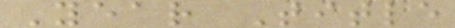Year Title
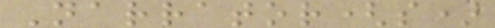Narrator(s)
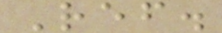Ref.
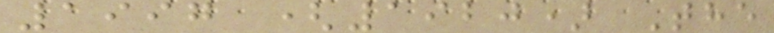1997 (1920) The
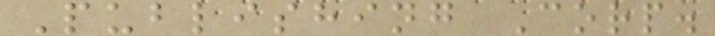Publishing Corp.
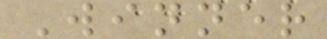Winner
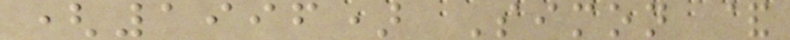(1996) Simon &
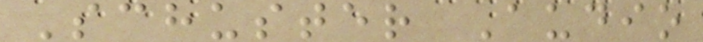Schuster Audio
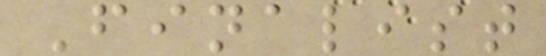Finalist
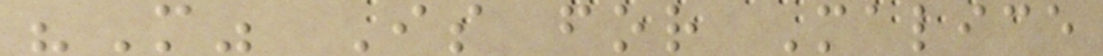"M" Is for Malice
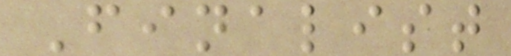Finalist
